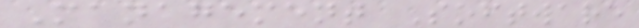Management Software
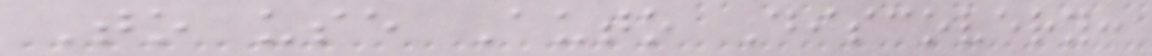To use Auto Discovery:
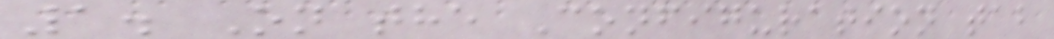1. On the Configuration tab
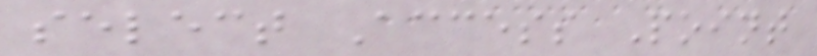select Access Point
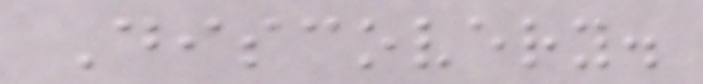Discovery.
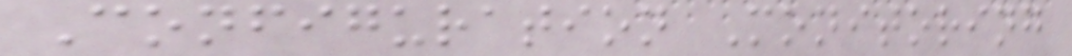Configuration Monitoring
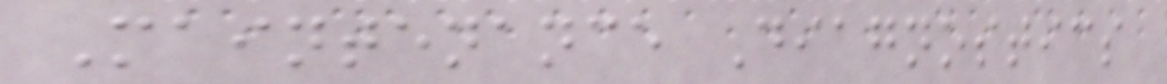Maintenance Diagnostics
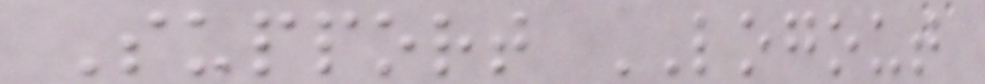Support LOGOUT
